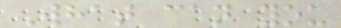What can you
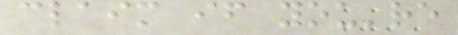claim if you're
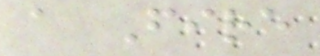a Fire
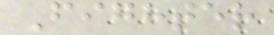Fighter
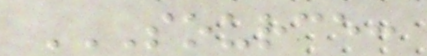SOURCE:
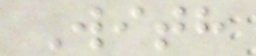With
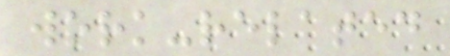work-related
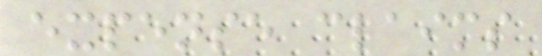expense claims
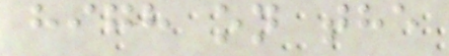high on the
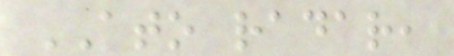ATO radar,
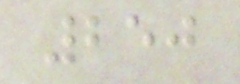250
